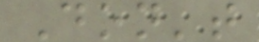Don't
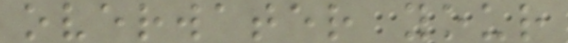overwater your
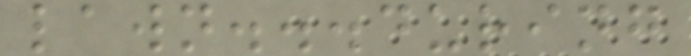lawn...during
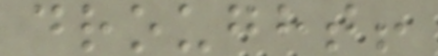drought!
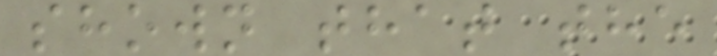shown that the
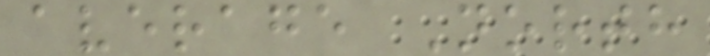average North
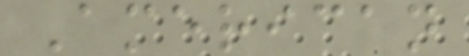American
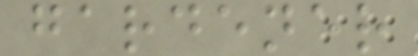gardener
